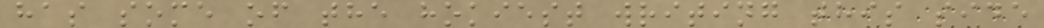has some of the hokiest writing this side
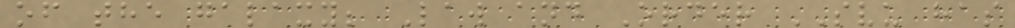of the galaxy; Law and Order SVU has
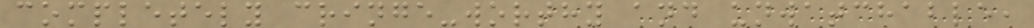completely cringe-worthy and unwatchable,
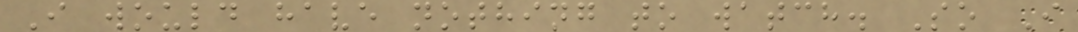I would have nothing to watch. So I
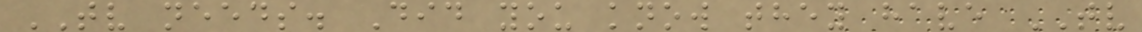TV needs. Did you know they have TV
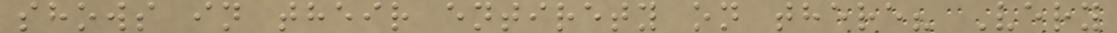shows in their entirety on there? Very
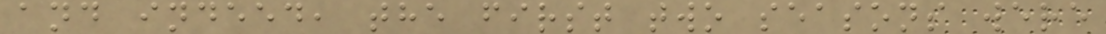and indeed, the first two seasons were
